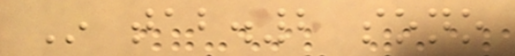In tab.2 sono
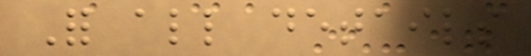For all details
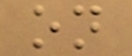on
